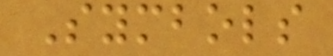Symbols
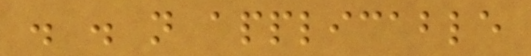. . not applicable
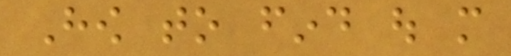How to find out more
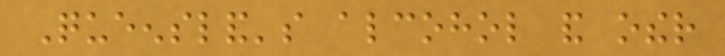Queensland's alcohol and other
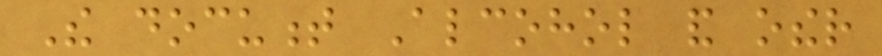The document Alcohol and other
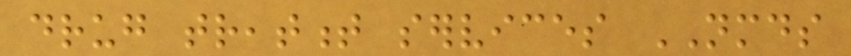drug treatment services NMDS
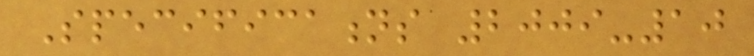Specifications 2009-10
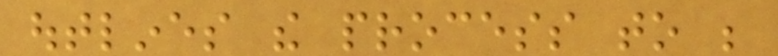outlines the process to be
